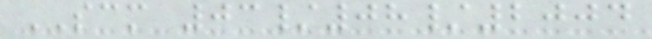SCM 03/08/2004
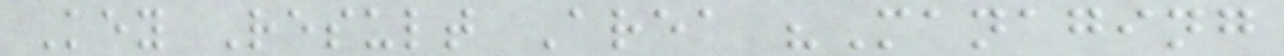Key Result Area "Managing
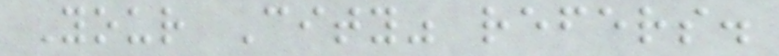Your City" refers.
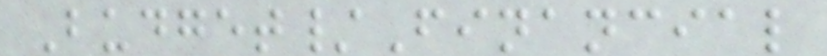Budget/Financial
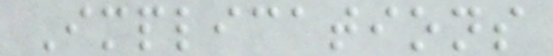Implications
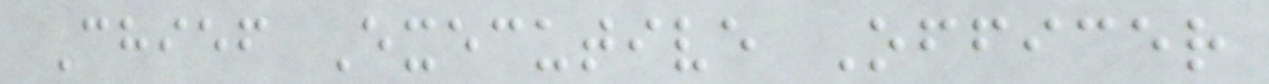Chief Executive Officer
